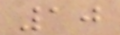10
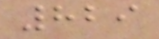829
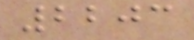2203
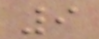9
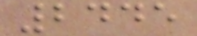2445
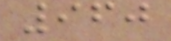960
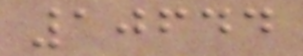10644
